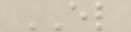EL
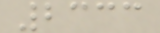2333
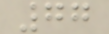77
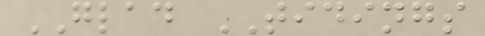GLAD TIDINGS
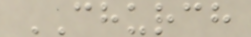CHURCH
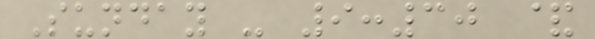Sunday - 9:30 &
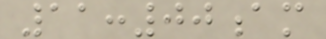11:00am
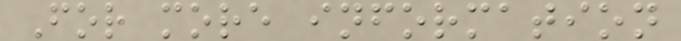For more information
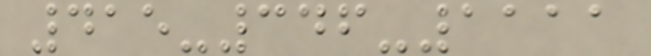415-346-1111
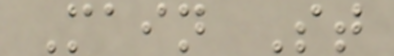Main St
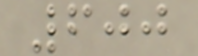600
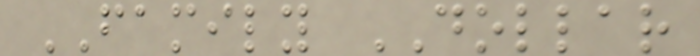FAMILY DOLLAR
